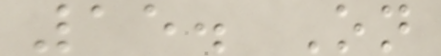15. On
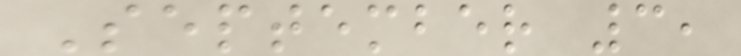September 3,
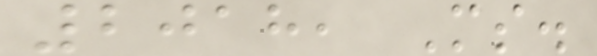2018, Ms.
